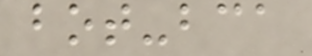bot-bca
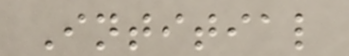Intitial
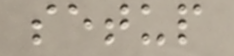setup
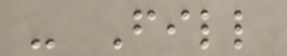- Fill
